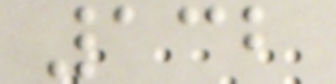132
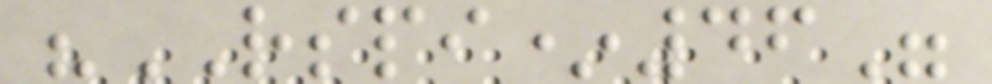"RSPI*46"
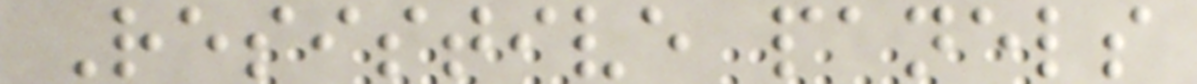Resistive panels
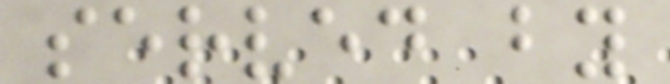served by
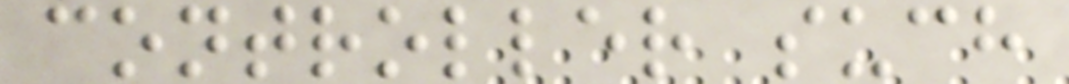controller such
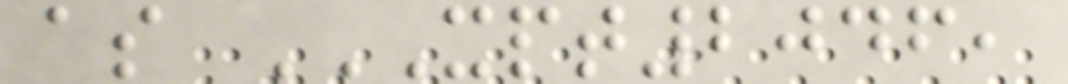as XPT2046,
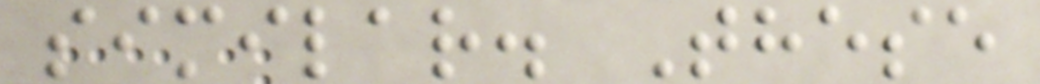similar. These
